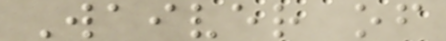Waiver of
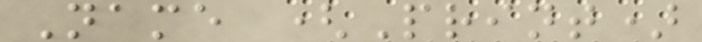Name (Print)
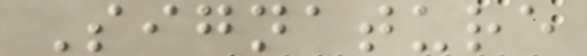Signature
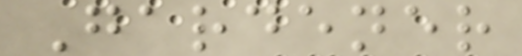Gardener
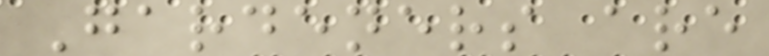Gardeners are
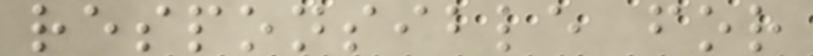responsible for
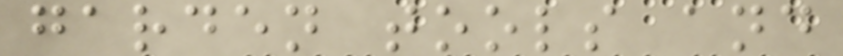garden tools and
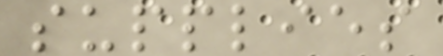supplies
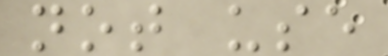not use
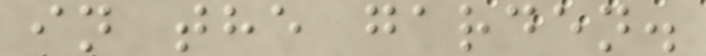in the garden.
